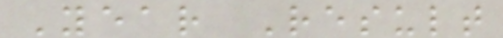Year Result
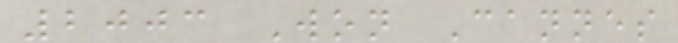2003 Won Cannes
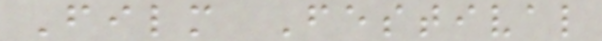Film Festival
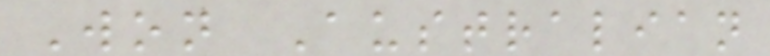Won Australian
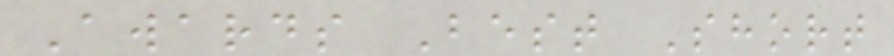Awards Best Short
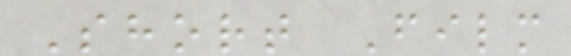Short Film
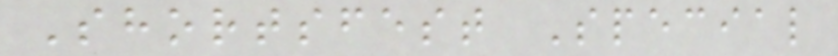Shortsfest Special
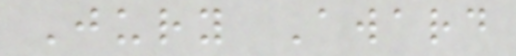Jury Award
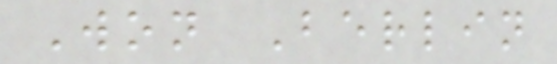Won Berlin
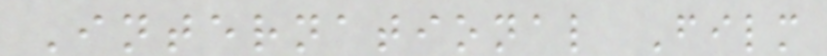International Film
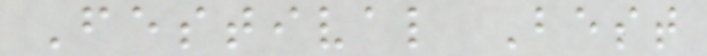Festival Best
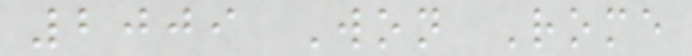2009 Won Rome
